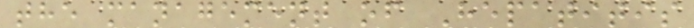the management of Hepatitis
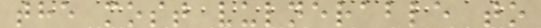the most vulnerable to
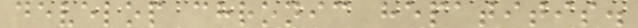develop chronic hepatitis.
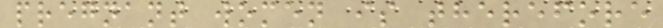pregnant women is therefore
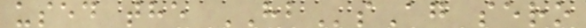used the HBsAg sero
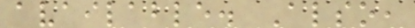available. Also,
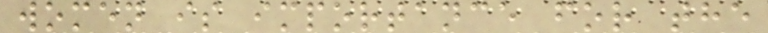women is importance for the
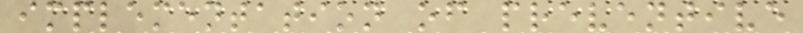implementation of preventive
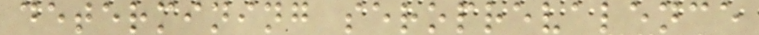determining seroprevalence
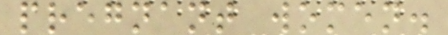pregnant women.
